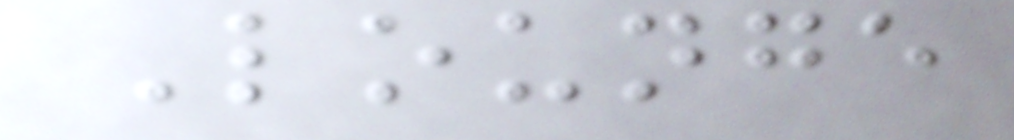Lounge
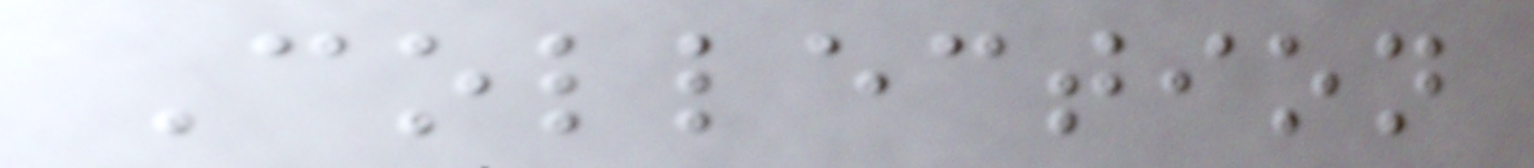Collection
